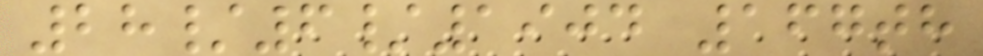28/6/1904 167th
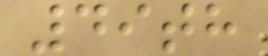49th
